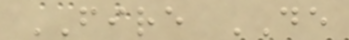FIRE DE
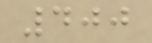400
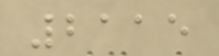2115
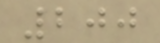200
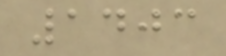1403
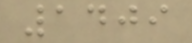1409
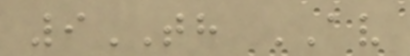9TH AV
